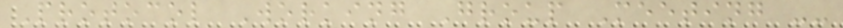Protocol Working Group Meeting --
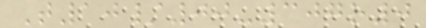T10/00-307r0
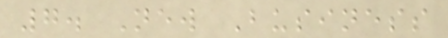7. New Business
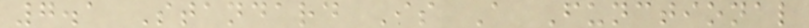7.1 Standard Is A Functional
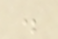.
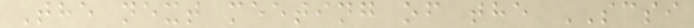The next meeting of the SCSI
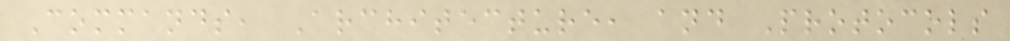Commands, Architecture, and Protocols
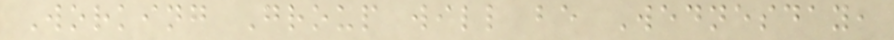Working Group will be Wednesday,
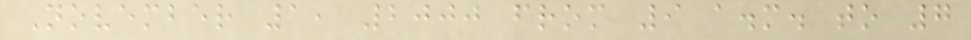November 1, 2000 from 9 a.m. to 7
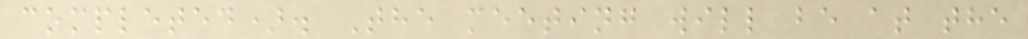completed). The meeting will be at the
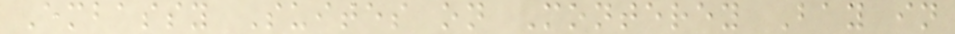Embassy Suites on Monterey Bay in
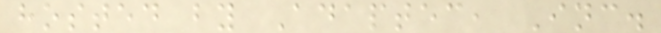hosted by Adaptec, Inc.
